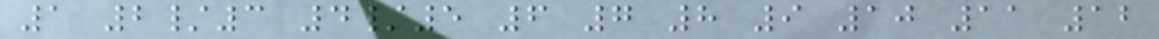1 2/3 4/5 6 7 8 9 10 11 12
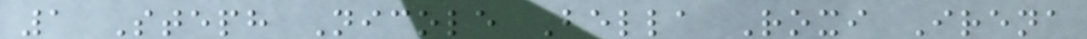1 Steph Nicole Bella Roxi Irena
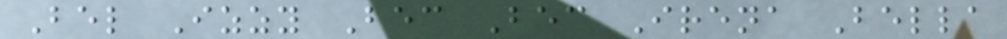Bel Izzy Bec Bec Irena Bella
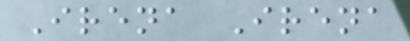Irena Irena
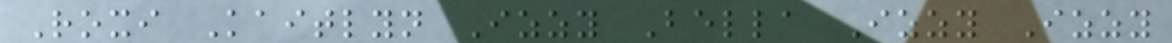Roxi Kaitlyn Izzy Bella Izzy Izzy
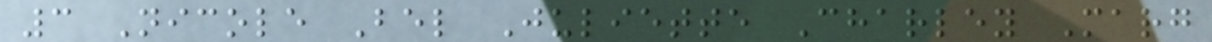3 Nicole Bel Juliette Charley Marg
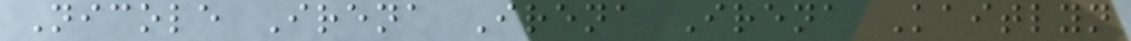Nicole Irena Irena Irena Kaitlyn
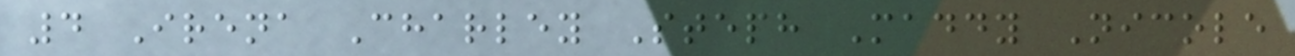4 Irena Charley Steph Maddy Nicole
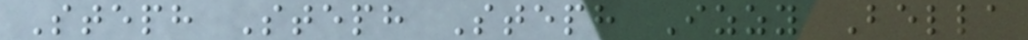Steph Steph Steph Izzy Bella
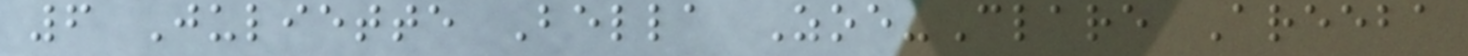6 Juliette Bella Zoe-Clare Areeba
